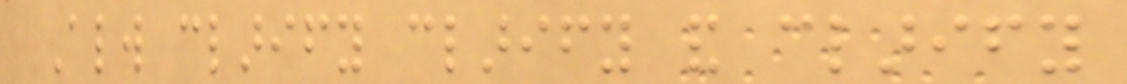Always clarify clarify and clarify
